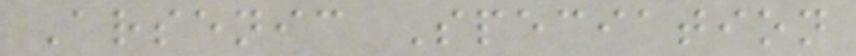Arsenic Speciation
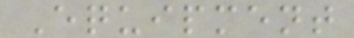Equipment
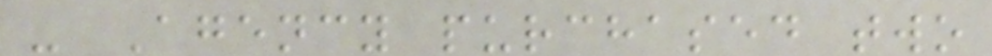- Agency purchased two
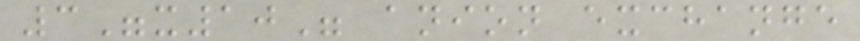3"x10" anion exchange
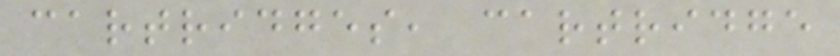cartridges, cartridge
